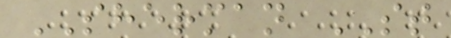SHERMAN ST
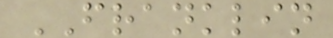FRANKLIN
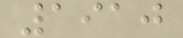1910
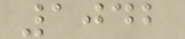1042
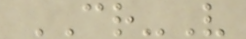CR-V
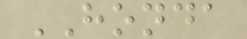HONDA
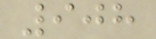908
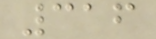316
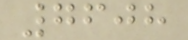7608
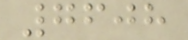7608
